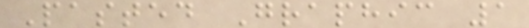Pasted Graphic 1
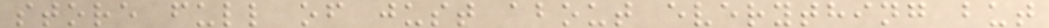store full of just about everything but
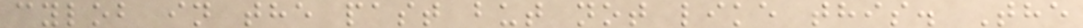cylob in the past but not like this. The
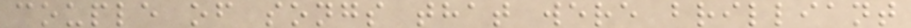couple of songs that were brilliant
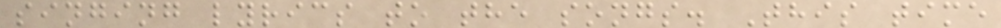singing lyrics to the songs. This time
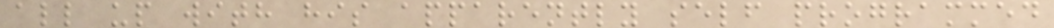all up with his apparently self programmed
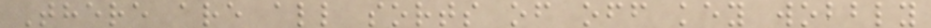There are all sorts of off key wobbly
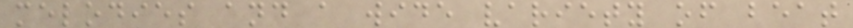melodies and a wide variety of beat
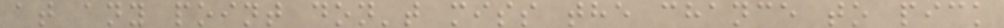at any point don't miss the chance to pick
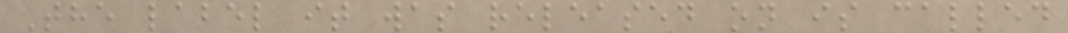The label it was released on is called
